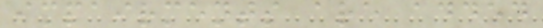impairments are added
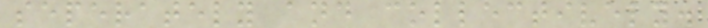seperately and collectively.
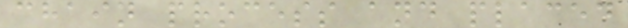chain process and placed
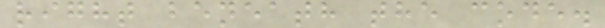right beneath the code.
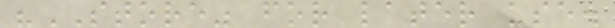"STORE" for later use.
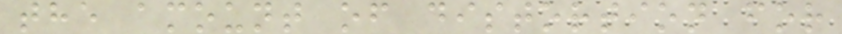the amount of distortion for
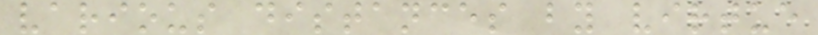various distances by virtue
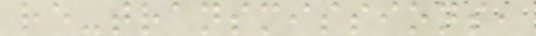re-transmissions,
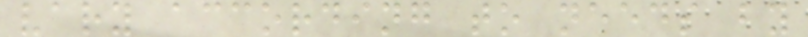vary according to needs by
